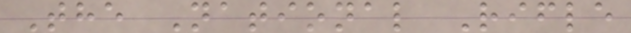The National Rifle
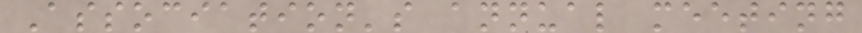Association's annual meeting
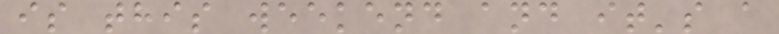is this weekend and it's a
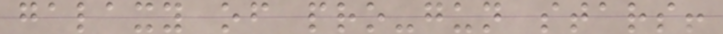galaxy of pro-gun stars!
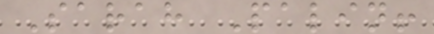Sarah Palin!
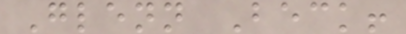Glenn Beck!
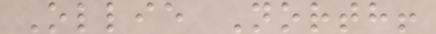Ollie North!
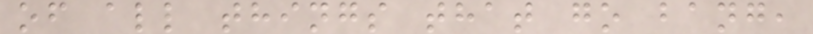of all things that go bang,
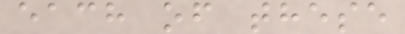each of these
